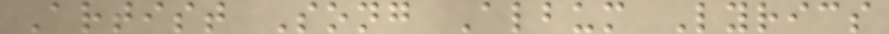Artist Song Album Lyrics
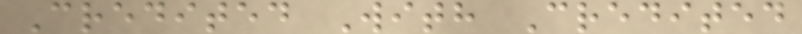Credited With Credited
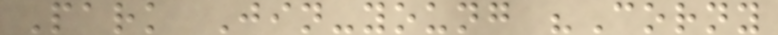Park Jin-young "Corny
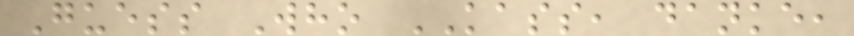Guess Who KASS, danke,
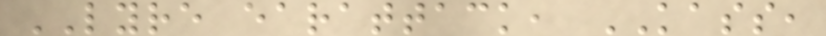LYRE earattack, KASS,
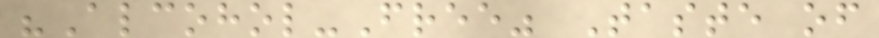"Alcohol-Free" Taste of
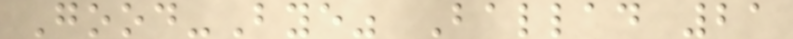Good-Bye" Ballad 21
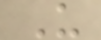U
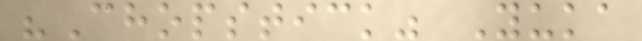"Chopstick" Yuka
